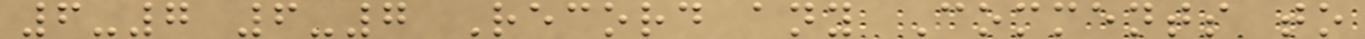6-7 6-7 Record any Comments to
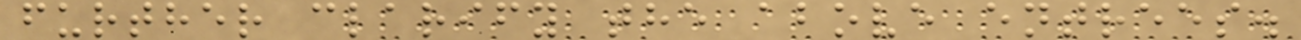further clarify the above entrees.
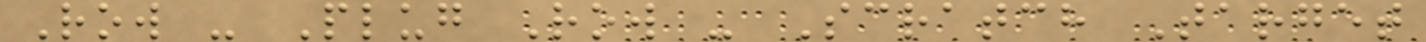Row - Plug Row - Scratch Target
